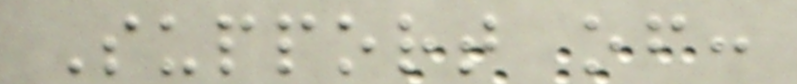Support of:
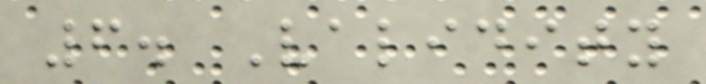6. Validity
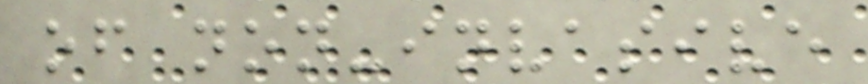of non-invasive
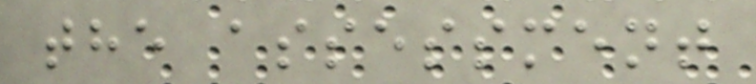the assessment
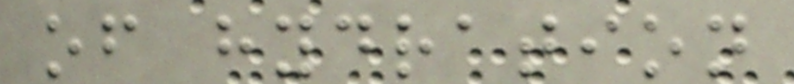of hydration
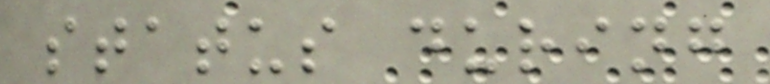status during
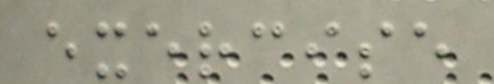exercise
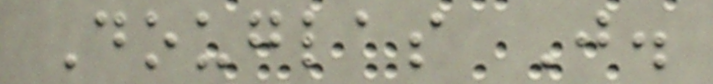Douglas J.
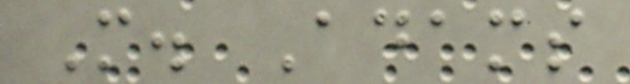M. Adams
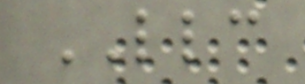LLC
